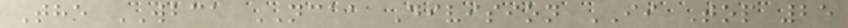The WBCA NCAA Division II Top 25
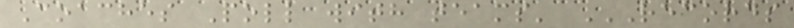Coaches Poll with teams' RECORDS
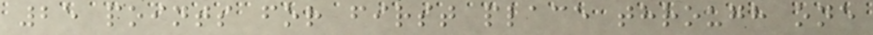25 points for first place through one
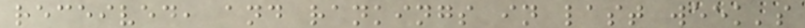received, and rankings in last week's
